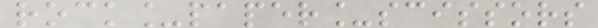rock_paper_scissors
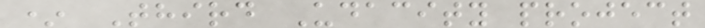* Third Udacity project
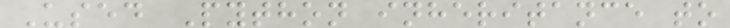Used Python inheritance to
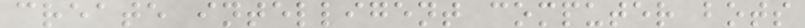create intelligent computer bots
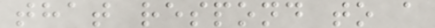that respond to a
